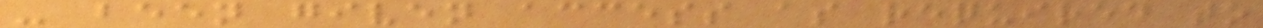- been given access as required to
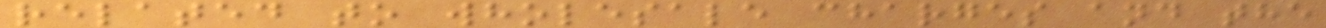related to wholesale charges and the
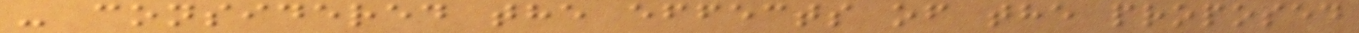- considered the effects of the proposed
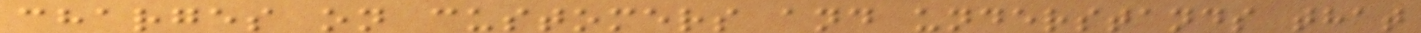charges on customers and understands that
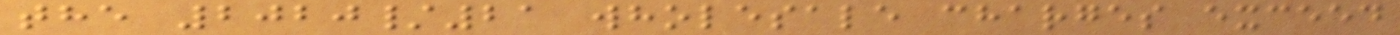the 2020/21 wholesale charges exceed
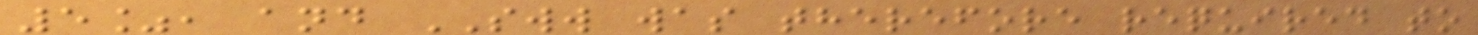5%, and SWW was therefore required to
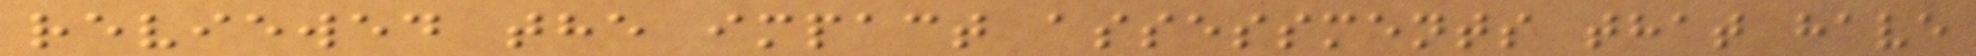reviewed the impact assessments that have
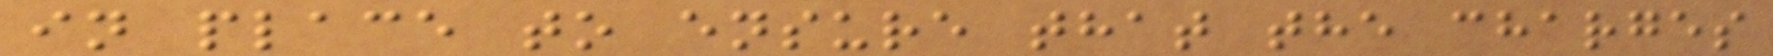in place to ensure that the charges
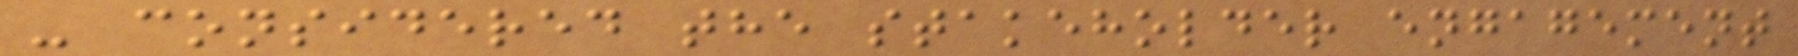- considered the stakeholder engagement
